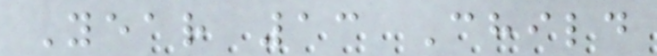Year 13 Child
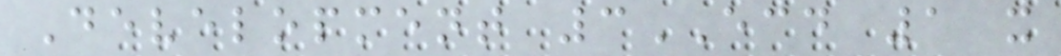Development 3ECD 1 x
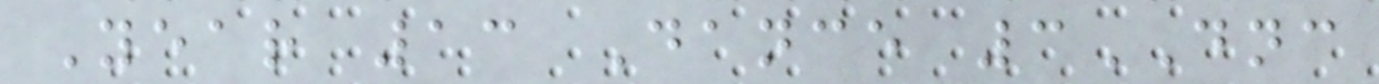Year 13 Dance 3DNC
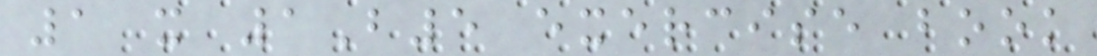1 x 1B5 exercise book
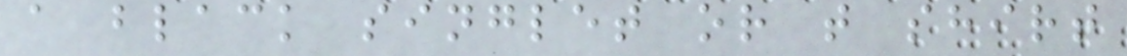a black singlet or t shirt
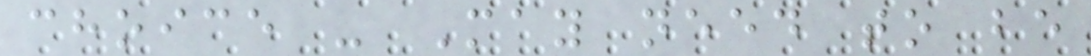choice - May need to be
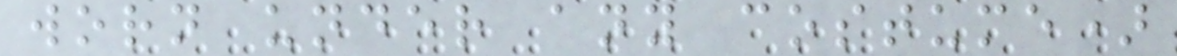worn under any costume)
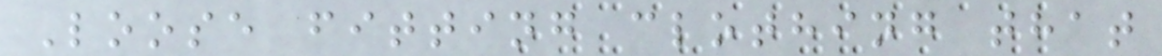Loose fitting clothing that
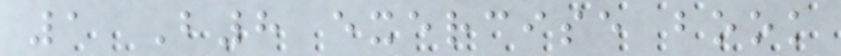1 B8 exercise book
